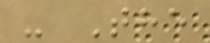- The
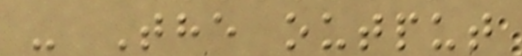- The output
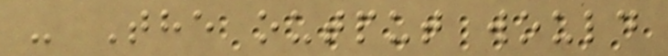- The output would
